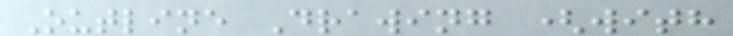Outline Drawing (with
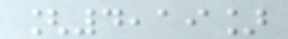[4,19]
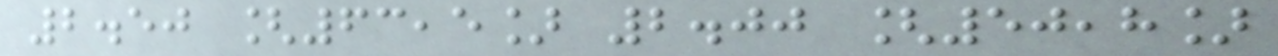2.50 [63,5] 2.00 [50,8]
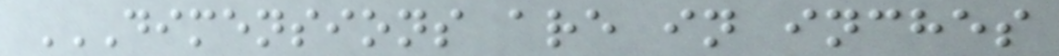DIMENSIONS ARE IN INCHES
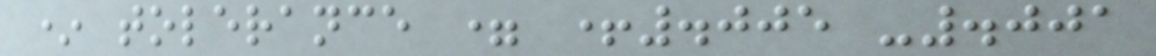* tolerance = +.005 -.001
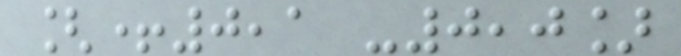[+0,1 -0,0]
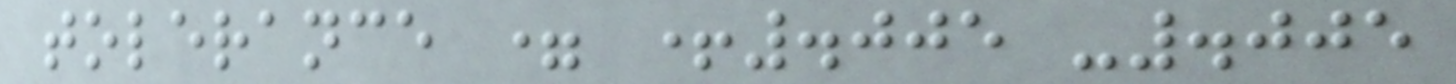tolerance = +.005 -.005
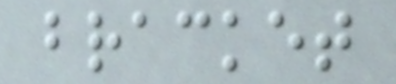bracket
